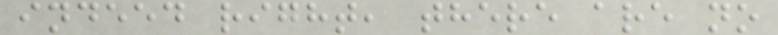indeed right, there are no
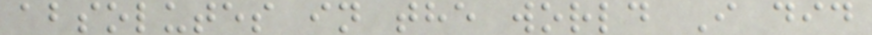absolutes in the world I did
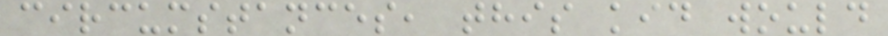circumstances, this kid would
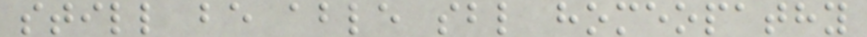still be able sbl homeopathy
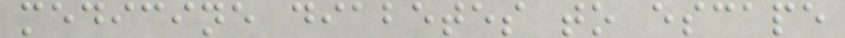medicine diabetes to escape
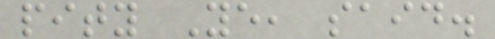pity Ye, said.
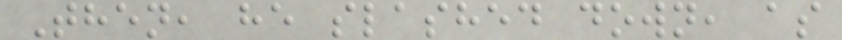Then, he slashed down, as
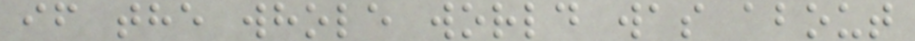if the whole world was about
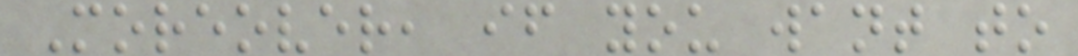Moreover, if you want to
